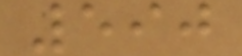590
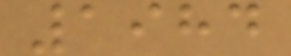1984
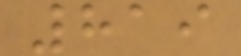819
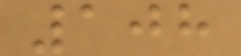108
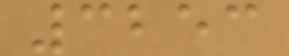3253
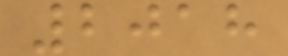2018
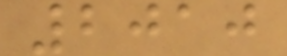2010
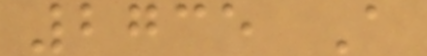2735 A
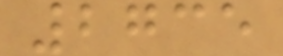2735
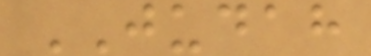JUDAH
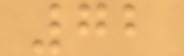72
